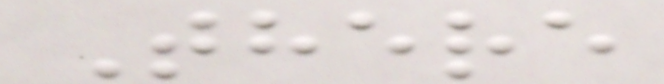There
